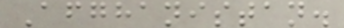Afghanistan.
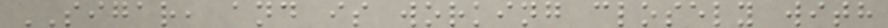SIGAR, and is working closely with
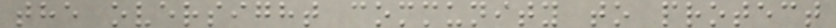the oversight community to protect
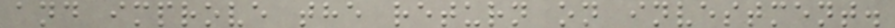and improve the return on investment.
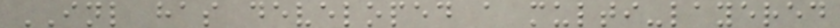INL has developed a multi-layered
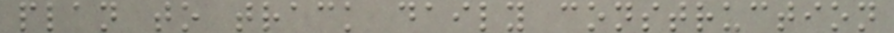plan to track daily construction
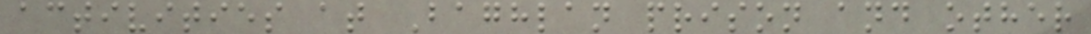activities at Baghlan prison and other
